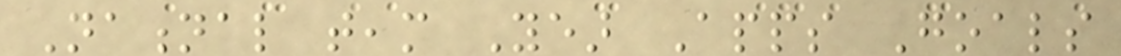National team Year Apps Goals
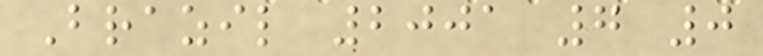Brazil 2001 7 0
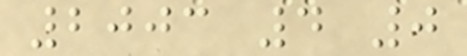2003 4 0
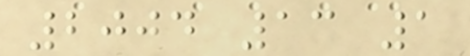2004 13 1
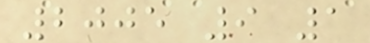2005 9 1
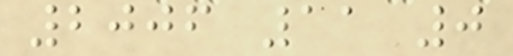2006 11 0
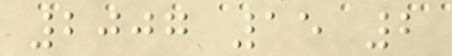2007 15 2
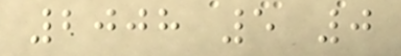2008 5 0
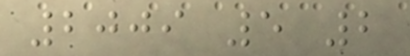2009 5 2
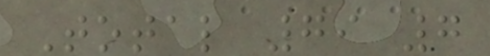Total 79 7
